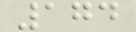174
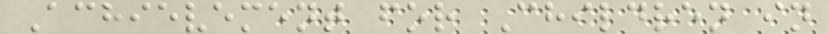Achievement for Children in
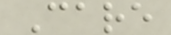Care
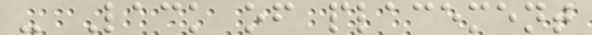- Lack of placement
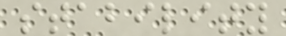stability
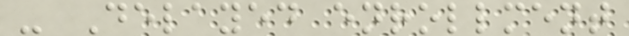- Delayed enrollment
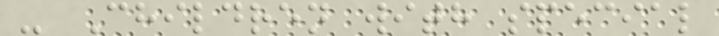- Children with special
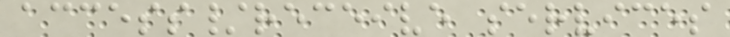access/receive services
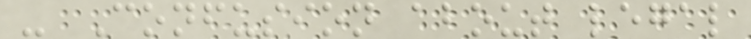- Confusion about legal
